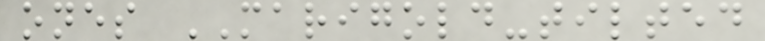ones MARIGOLD-tilted
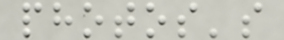photos's
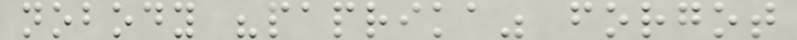nobody "paprika" forgot
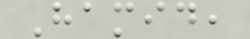Hamid,
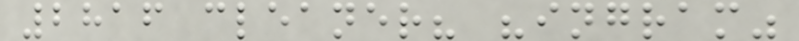2816 cleaner? "ingram"
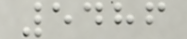5486
